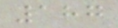187
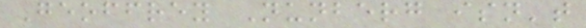Geoffrey Nunberg isn't
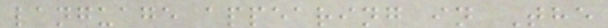language appearing in The
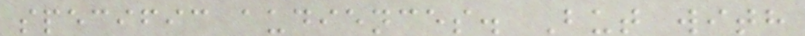specific audiences. But with
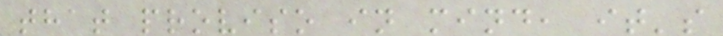that proviso in mind, it's
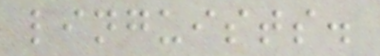linguists.
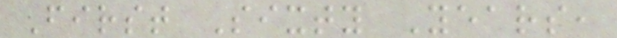First Sixty Years,
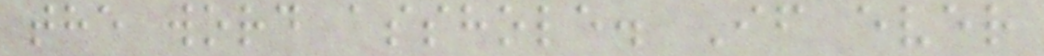the word asshole. If ever
